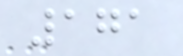171
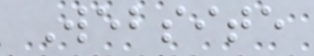Website
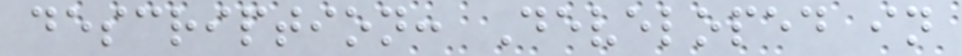description: Developed in
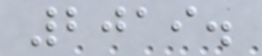2019.
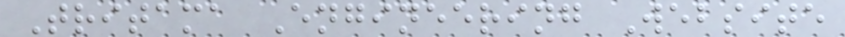Tritama Engineering Website
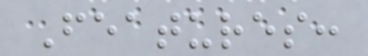Features:
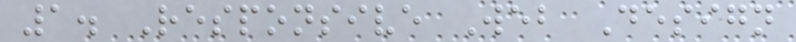1. Responsive Web Design
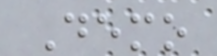Demo
